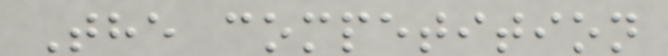The competition
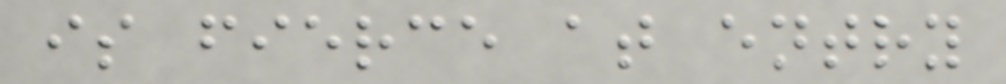is fierce at entry
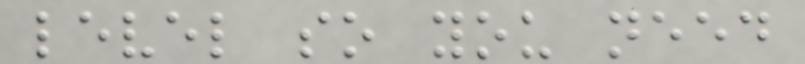level so you need
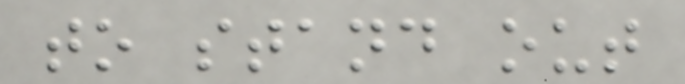to stand out
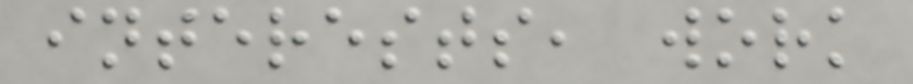interests, work
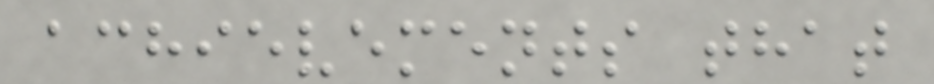achievements that
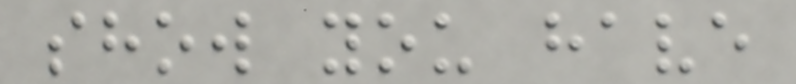show you have
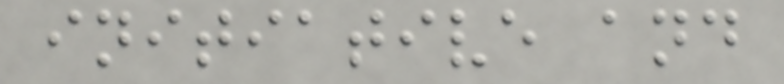initiative and
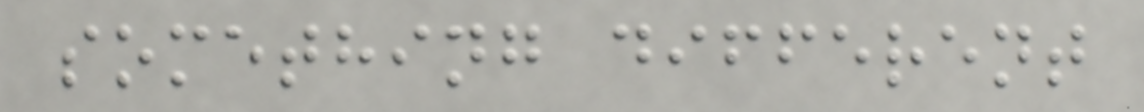something different
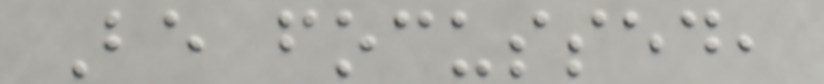Be focussed,
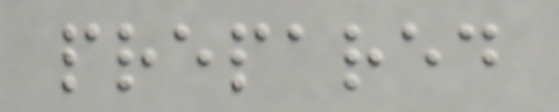prepared
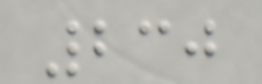230
